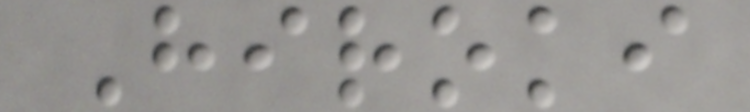Hiroki
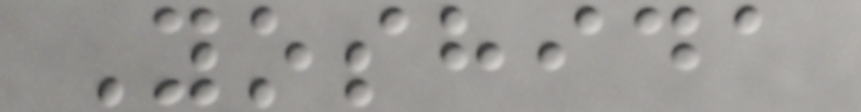Yoshida
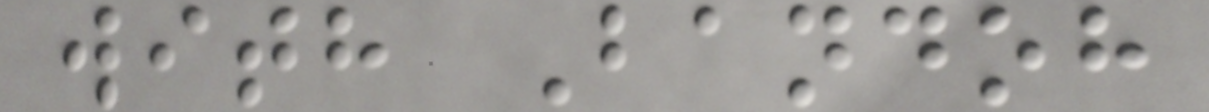with Bandoh
